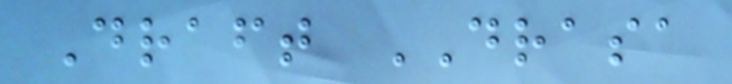Draft DRASA
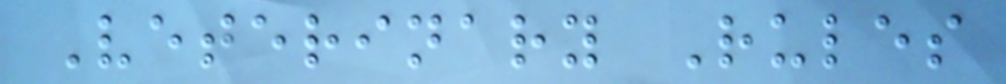Veterinary Rules
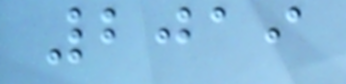2019
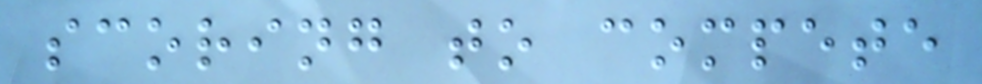scoring to compete
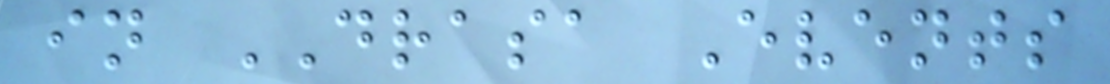in DRASA Events
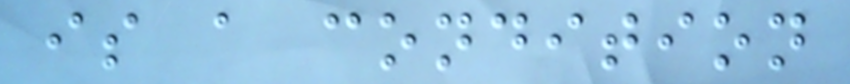is a condition
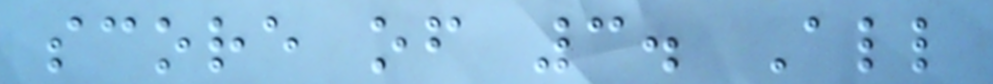score of 3. All
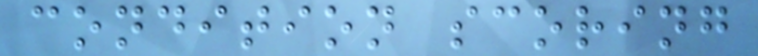condition scoring
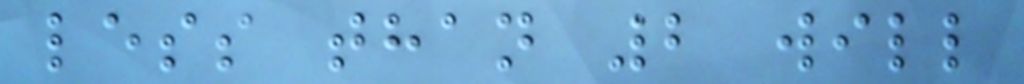less than 2 will
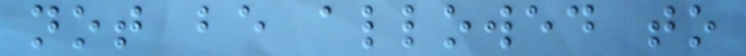not be allowed to
